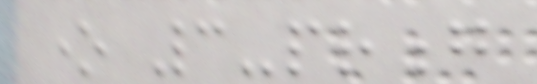one 3-prong
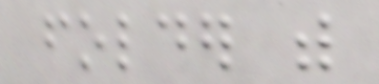folder with
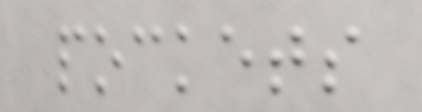pockets
